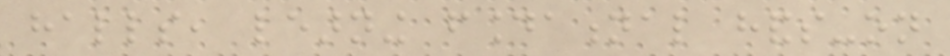halls, learning foundational hands-on
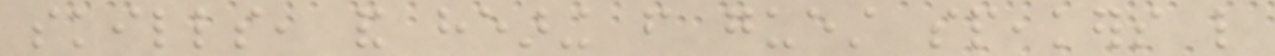skills, and hearing from guest speakers like
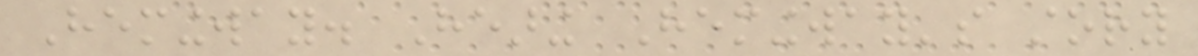Hemingway. Hearing Hemingway's story
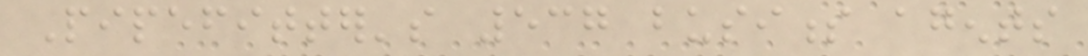Pipefitter's 537 business agents
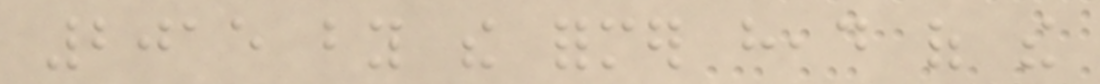2015 by the former head of the
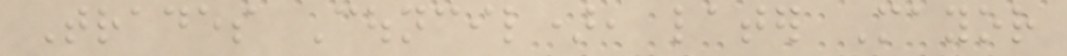Trades Council), later Mayor
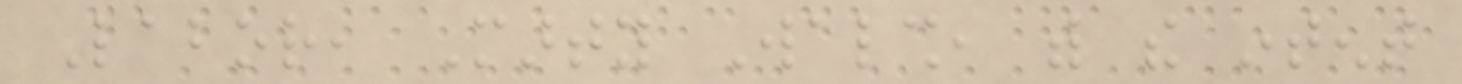Labor, Marty Walsh, with the intent
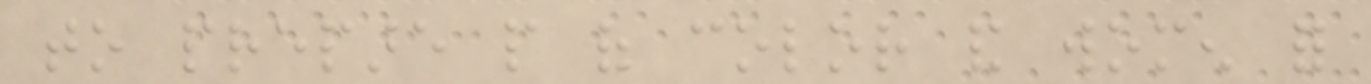to prepare people of color and women for
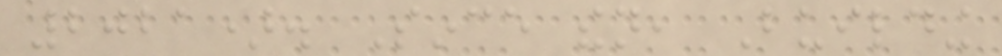2021). Since then, Building
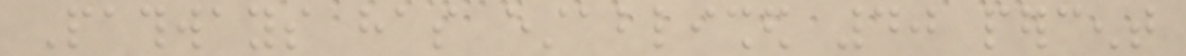Pathways has established 40 percent
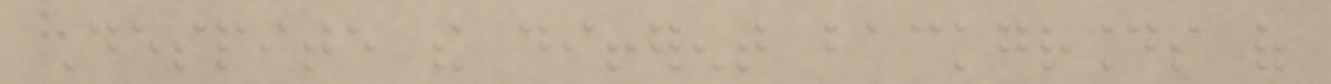Despite the different backgrounds of
